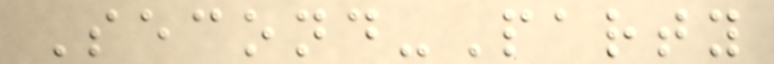Second-Party
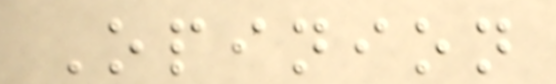Opinion
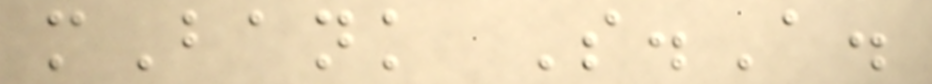mBank S.A.
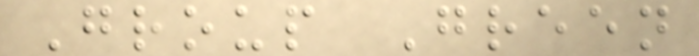Group Green
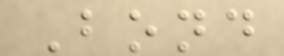Bond
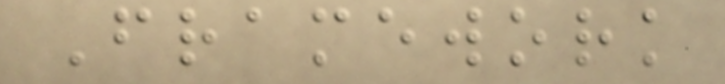Framework
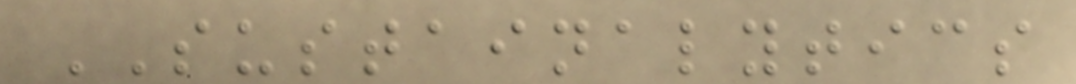SUSTAINALYTICS
